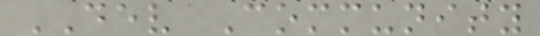DEV Community
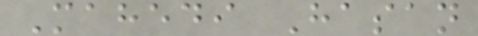Mahedi Hasan
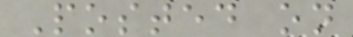Posted on
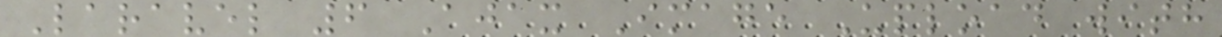Laravel 6 Ajax Image Upload with
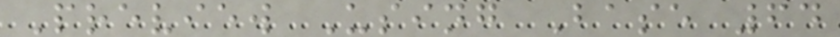Preview Using Base 64
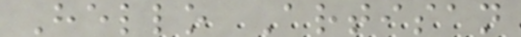Hello Artisan
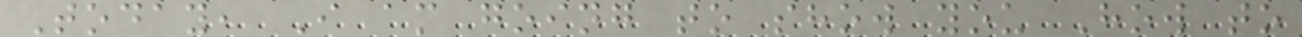Today, I am going to show you How to
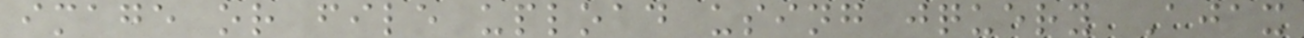image or file upload using jquery Ajax
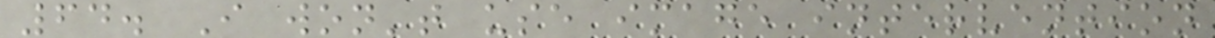64. I won't use image intervention
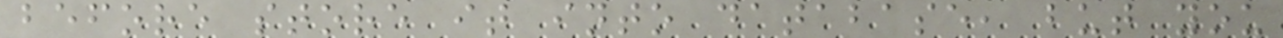before store it into database, but you
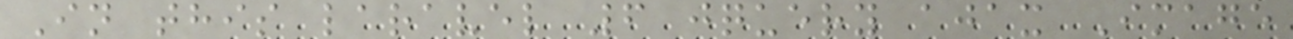In this laravel 6 jquery ajax Image
